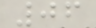06
